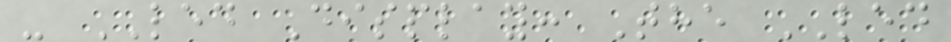- LED Display: The LED
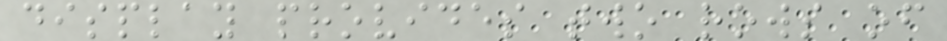display provides two rows of
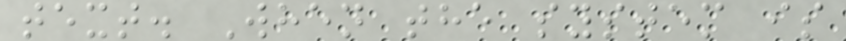text. When the system is
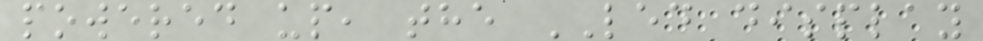powered up, the LED display
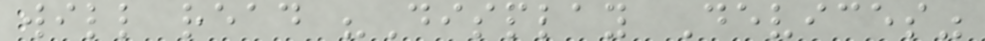will read "Display Devices"
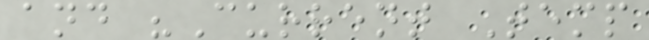and "Current Temp
